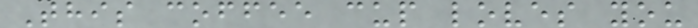This coffee cup loves you
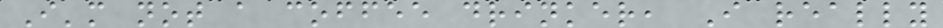I'm not a coffee drinker, I really
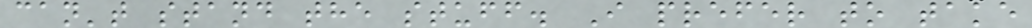can't stand the stuff. I prefer to take
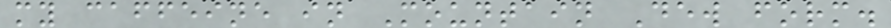my caffeine in Mountain Dew form.
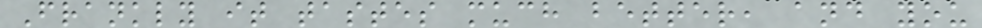Frankly it tastes much better, and you
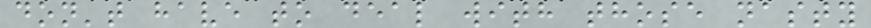don't have to deal with those nasty
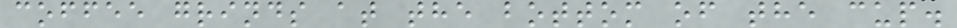coffee grinds at the bottom of the cup.
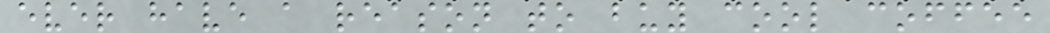ever have a reason to buy cool coffee
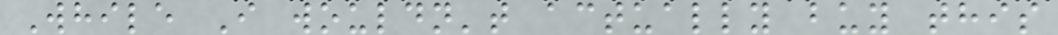While I wouldn't actually buy this
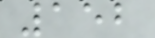152
